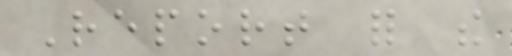Report for the
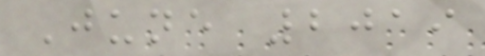June 2019
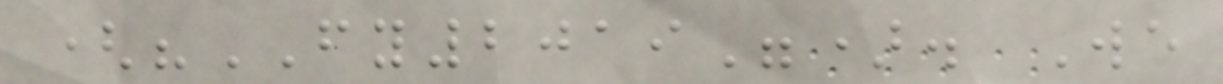("FY2019"). We
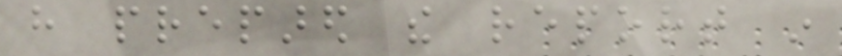have prepared the report in
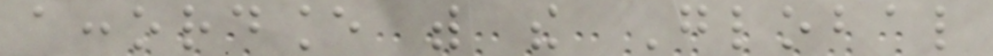accordance with the Global
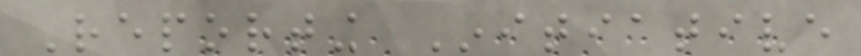Reporting Initiative
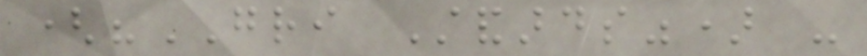("GRI Standards") -
